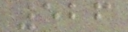526
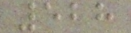528
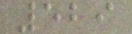529
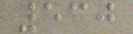530
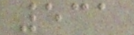531
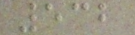532
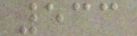533
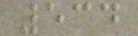534
